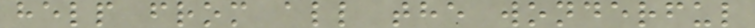help from all the wonderful
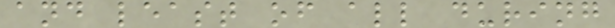and least of all during
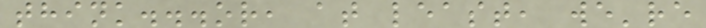think...or, at least, we're
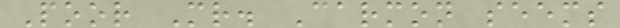Poor Mr. Carmon seems
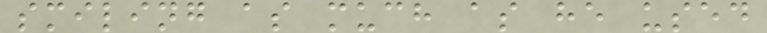smiling as much as he used
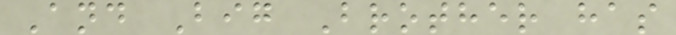And Big Brother has
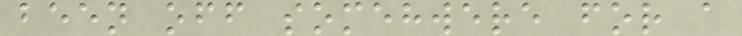been off somehwere for a
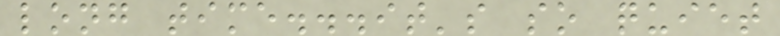long time...it's so quiet
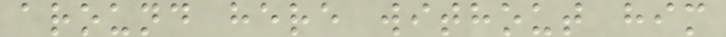around here without him
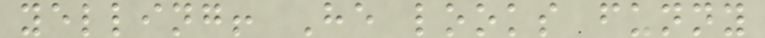yelling! He looks funny
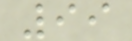99
